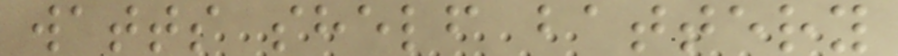watts shelf battery
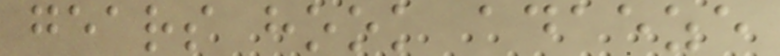gears hook adaeze
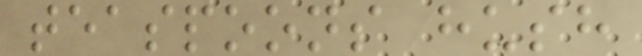teaspoons hush
